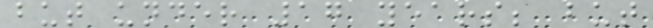but under 17 years; but
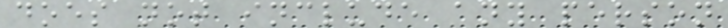does not include any person
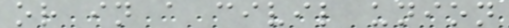or in a civil union
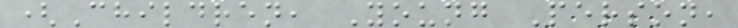(Children, Young Person,
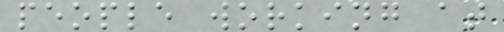people working at
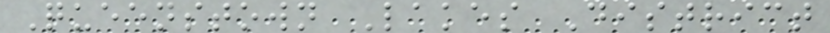Queenstown Lakes District
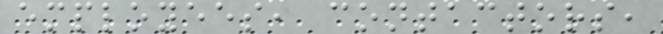employees, contactors,
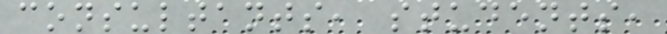consultants, students,
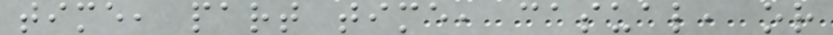time, part time, casual, or
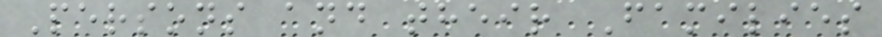Persons and their Families
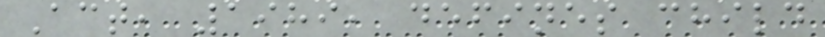Act, 1989, defines child
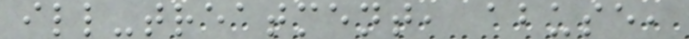ill-treatment, abuse,
